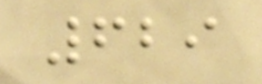629
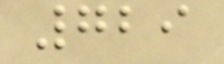729
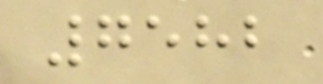7582
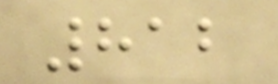812
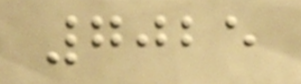7025
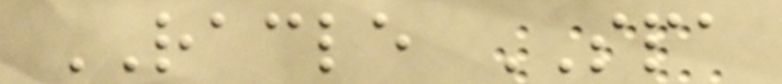RACLE SPA
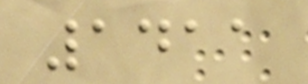1411
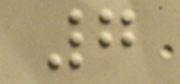7
